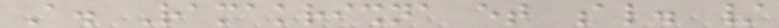A. Ramakrishna et al. /
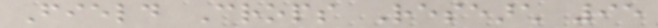Field Crops Research 95
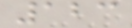123
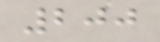200
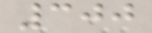300
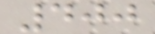400
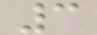3
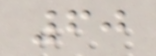60
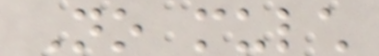No mulch
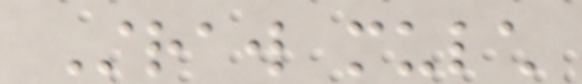Straw mulch
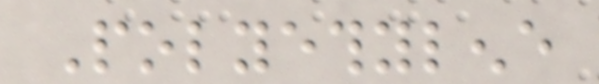Polyethylene
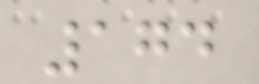174
